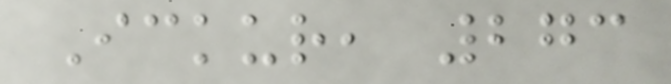Ickur, 273
